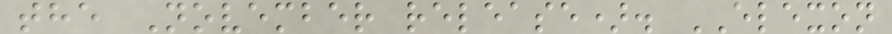the November release). ELEXON
